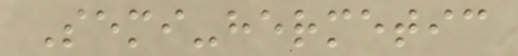Semi-hermetic
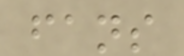fans
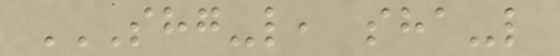SHG-L, SHA-L
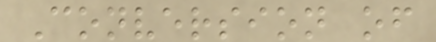Conversion of
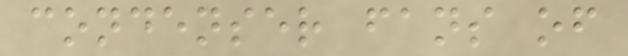condenser fans of
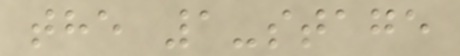the 1-stage
